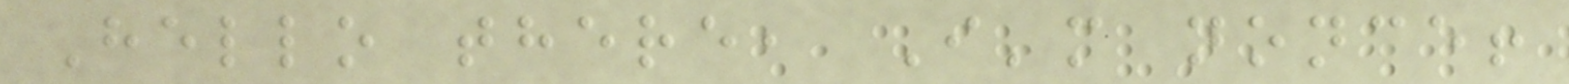Hello there, I'm nonce!
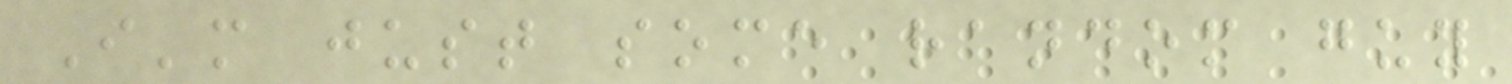I'm just some random guy
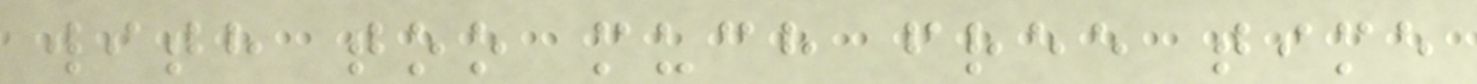with too much free time
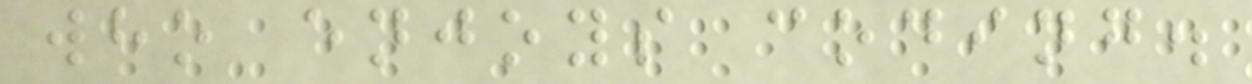who enjoys coding.
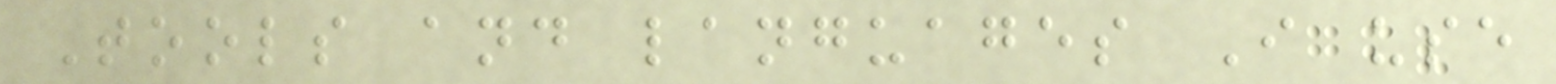Tools and languages I use
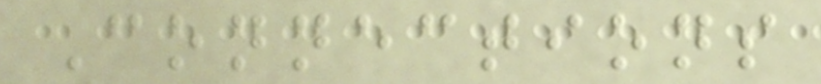Connections
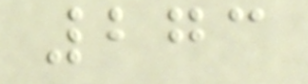273
